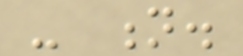- n.
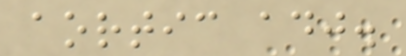aortic adj.
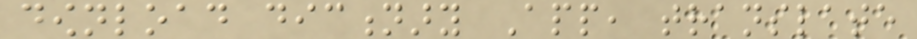download dictionary App, translate
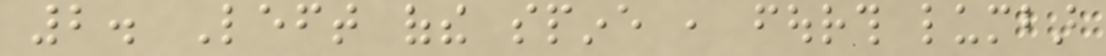2. Left ofthe spine , fourth lumbar
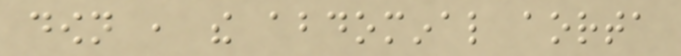down , the abdominal aorta
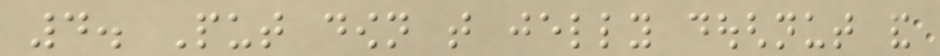4. Put down that jelly doughnut and
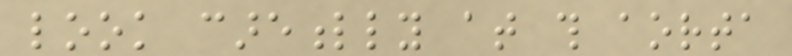look carefully at this aorta
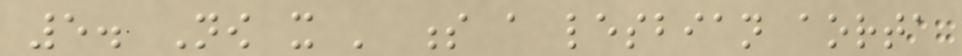5. Now it ' s a lesbian aorta
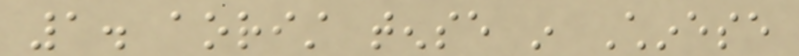1. aorist tense in Chinese
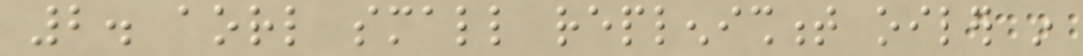2. aorl small replenishment oiler in
